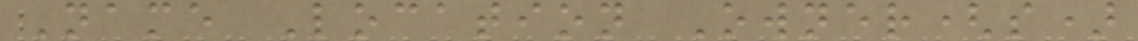Name Location Owner(s)
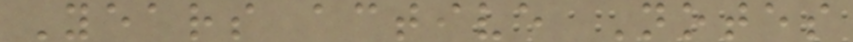Years active Notes
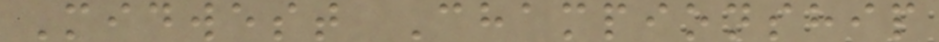Midwest Championship
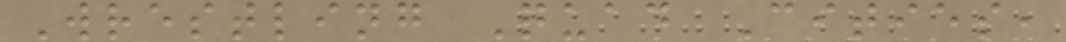Wrestling Quad Cities,
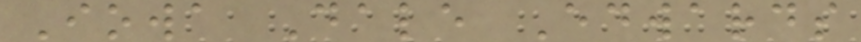Iowa Dale Edwards
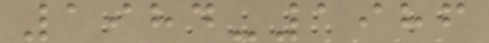1984-1986
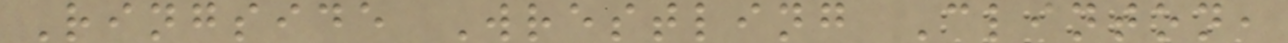Ringside Wrestling Clinton,
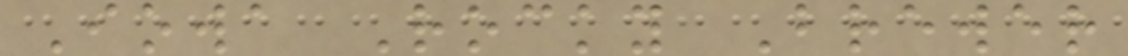Iowa Rocky Brewer
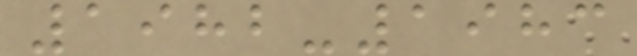1982-1983
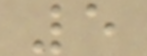5
